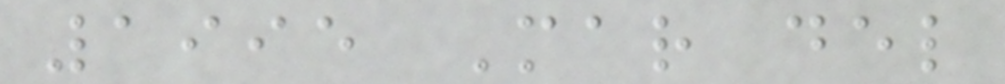1995 Mar del
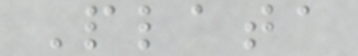Plata
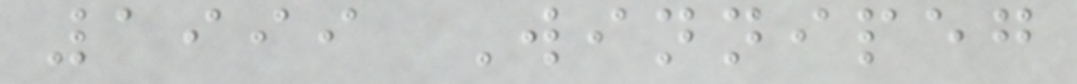1999 Winnipeg
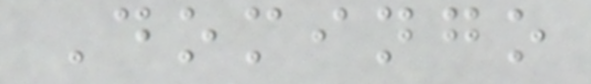Domingo
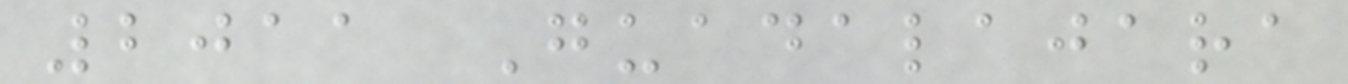2011 Guadalajara
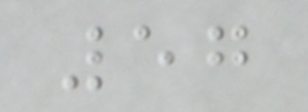57
